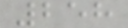258
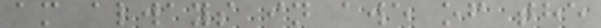am always in awe of the
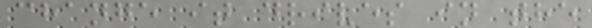change it drives in the
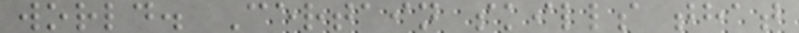world. Certain skills that
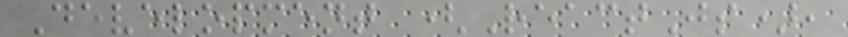Development (ReactJs),
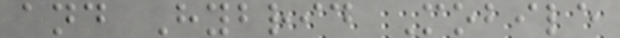and Hybrid Mobile
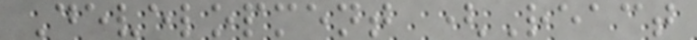Development (React
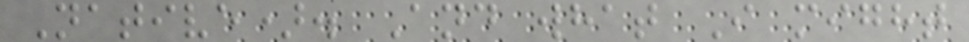Native). And what I might
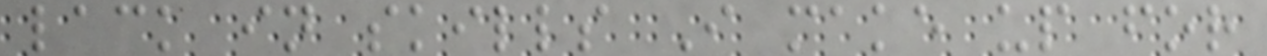lack in skills I make up for
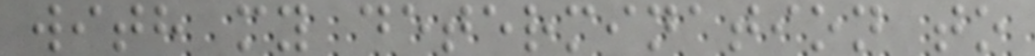with my determination to
